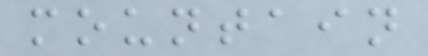mountain
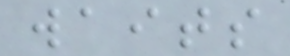waits
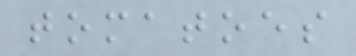tomatoes
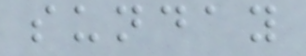sunday
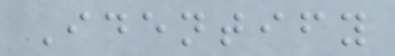Identify
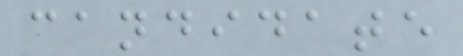candidate
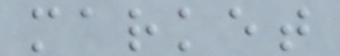market
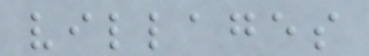villages
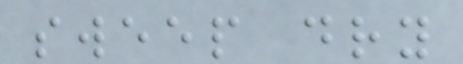sweep dry
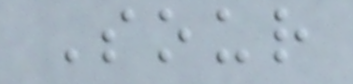Sour
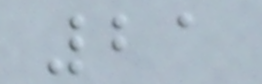21
